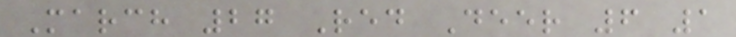March 27 Red Deer 6 1
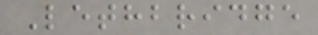Lethbridge
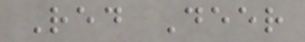Red Deer
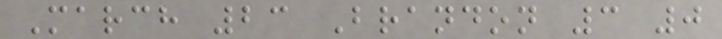March 23 Brandon 3 0
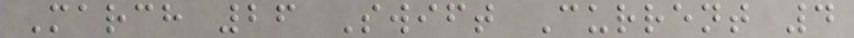March 26 Swift Current 4
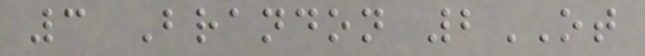3 Brandon 2OT
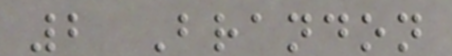2 Brandon
